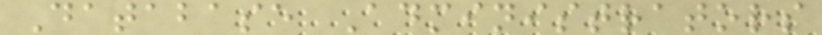Database Administrators
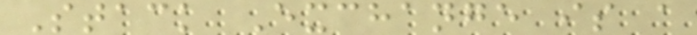Stack Exchange is a
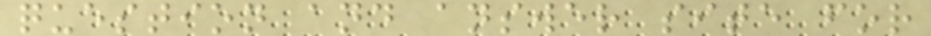question and answer site for
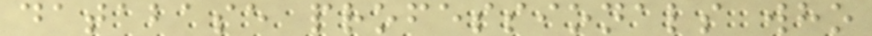database professionals who
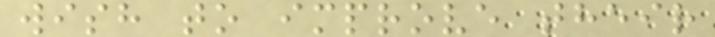wish to improve their
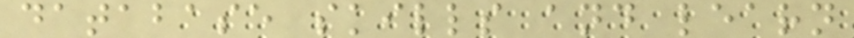database skills and learn
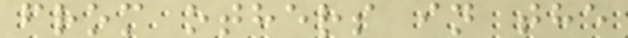from others in the
